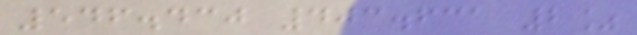546.430 403.631 2%
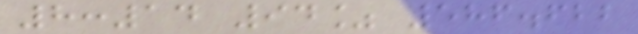8:14 94% 586.622
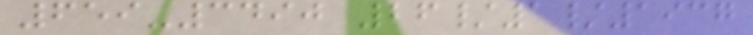659-3490 26/1/1937
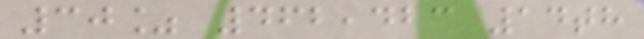30% 462,423 14th
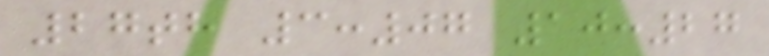27th 3:07 10:27
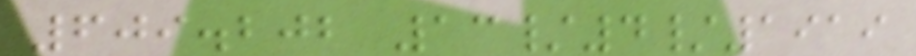609.202 13/4/1919
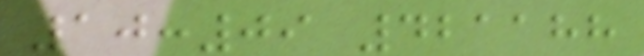10:09 421188
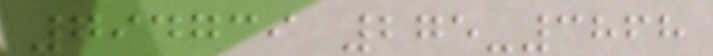794739 275-3868
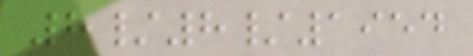8/8/1954
